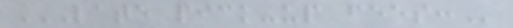LATE PICK-UP FEES:
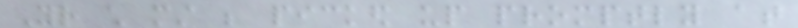Your child must be picked up promptly at
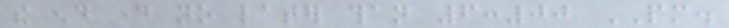the end day no later than 6:00 PM.
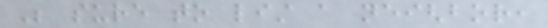Be sure to list a neighbor,
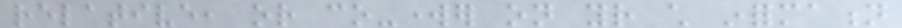relative, or co-worker on your child information
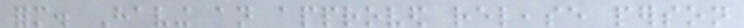form. Having an approved release person
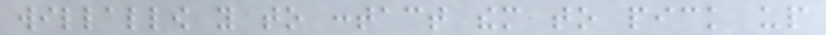willallow you to contact them to pick up
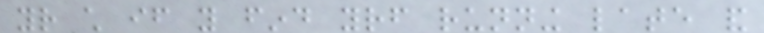your child if you find yourself running late and
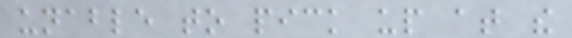unable to pick up at the
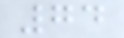74
